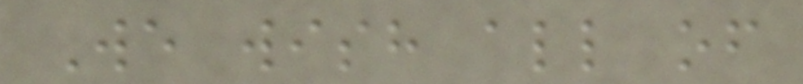We wish all of
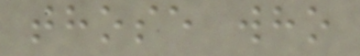those who
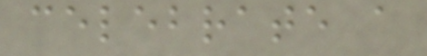celebrate a
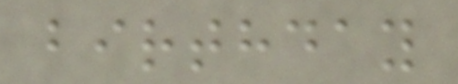birthday
